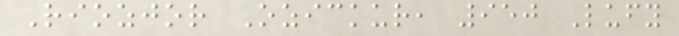Riozjor Ozickur, 950 Lufy
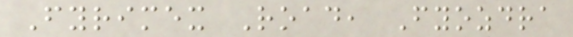Fyrimex Road, Fyozdra
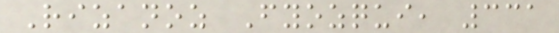Rizanoz Fyozqui, 331
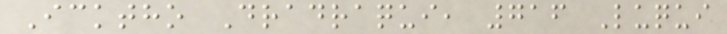Icktho Dradraqui, 716 Luqui
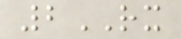2RX
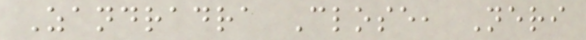Zandradra Close, Neri
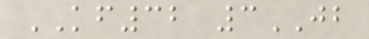KF32 3JB
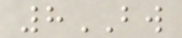8BW
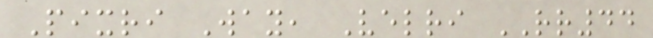Pixri Way, Velri RR44
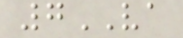7VA
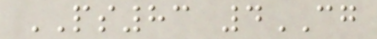PS83 4CG
